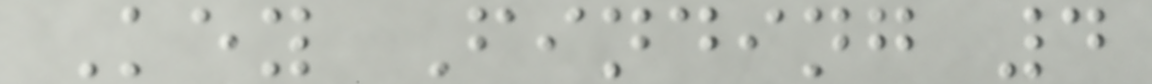Key Finding 4
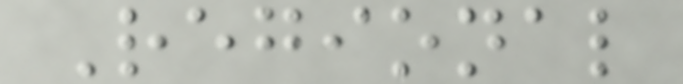Regional
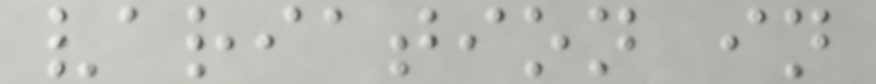variation in
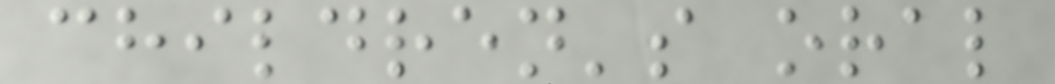children's oral
